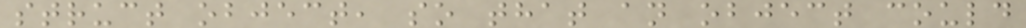struct object, so that an object could
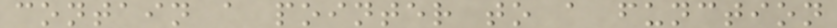contain a pointer to a function
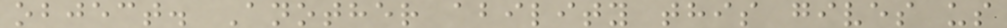object. Another ability this gives us
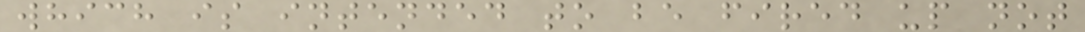which is intended to be fired up not
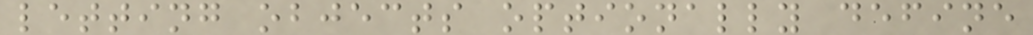letting objects optionally define
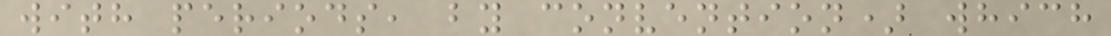with periods, by convention) which
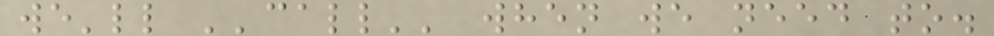we'll ''call'' when we need to.
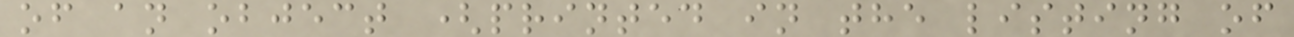of an object (printed in the listing of
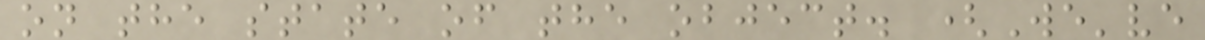on the state of the object. (We've
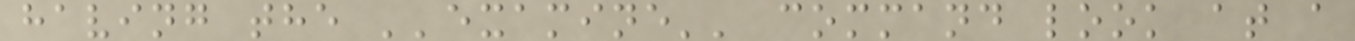having the ''examine'' command look at a
